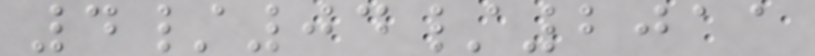4/04/2011
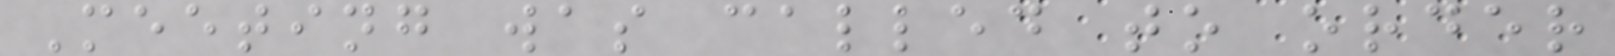Meeting was called to order
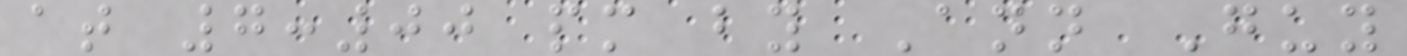at 7:00 pm by Ann Guy
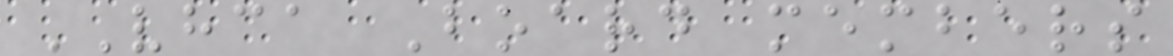VHCA Board members
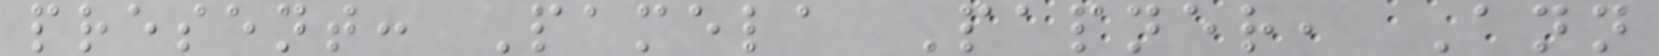present: Pamela Papner, Ann
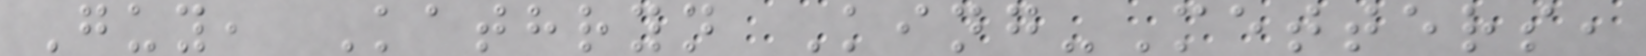Guy, Kathryn King-Metters,
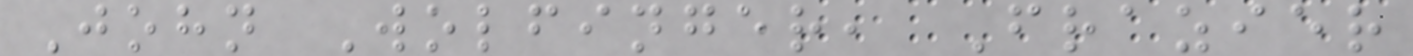John Wolfinger, Frazier
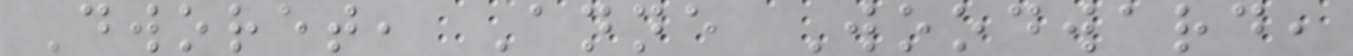Dworet, Anne Woodward,
